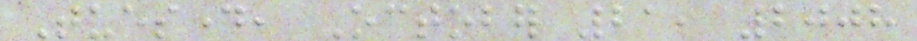Tuesday, October 21, 2008
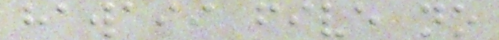hawaii five no
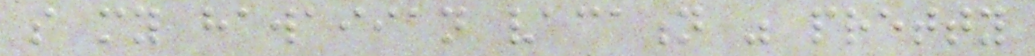so my hawaiian vacation was pretty
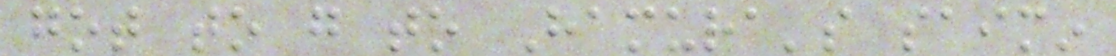got to go to Hamura's saimin
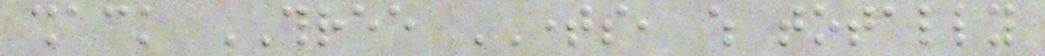shack THREE TIMES, which totally
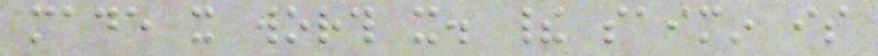made it worth it. their saimin is
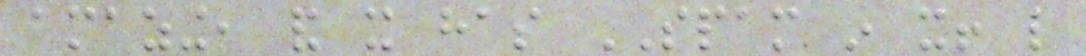amazing, and it has SPAM in it! like
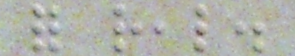for real.
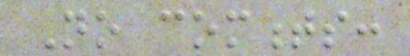No comments:
